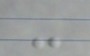-
